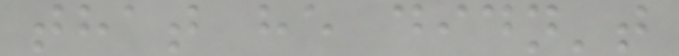that he didn't
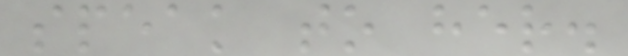speak to her.
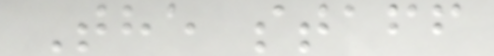The staff
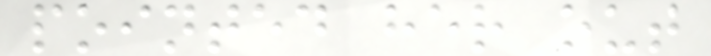pointed her out
